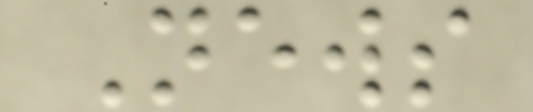News
